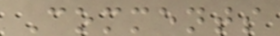Comments
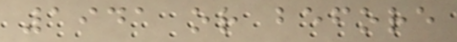1941 or before
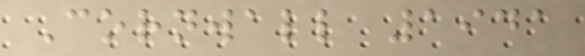Cornwall 1941
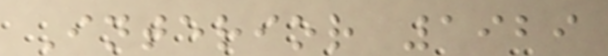Interior 1929
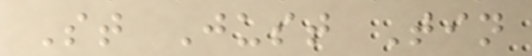St Just Tin
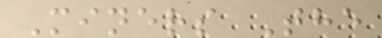Miners The
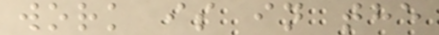work is in the
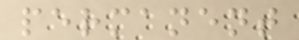permanent
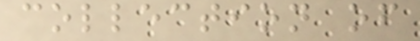collection of
